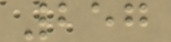257
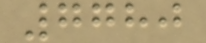7780
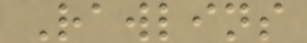Rawlins
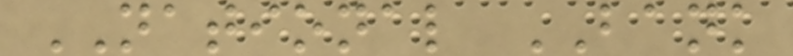NATIONAL BANK
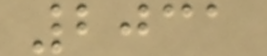2031
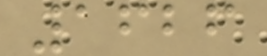1626
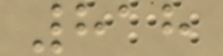818
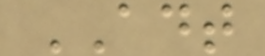ADT
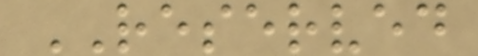RESERVED
